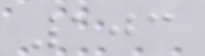103
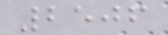2506
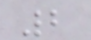2
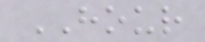HOUR
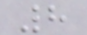8
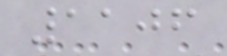1106
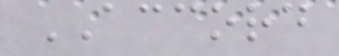ACCORD
